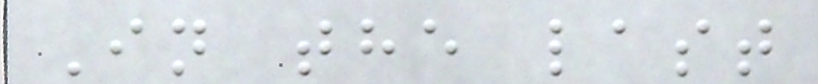In the last
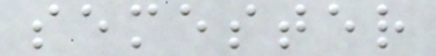semester
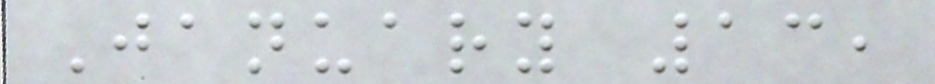January 13,
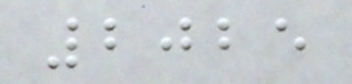2025
